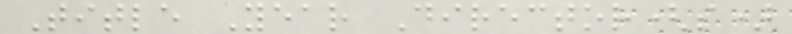Title Year Director(s)
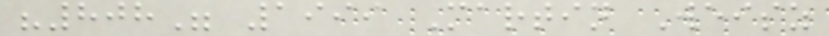"808" 1999 Martin Weisz
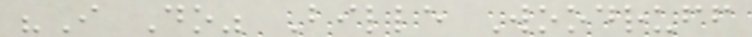"I Do" Bille Woodruff
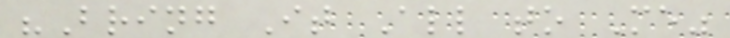"Bring It All to Me"
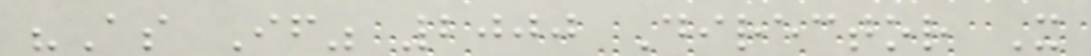"As If" 2000 Director X
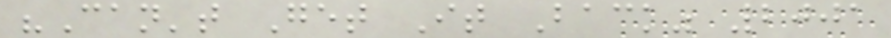"Can't Get It Back" 2001
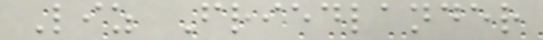Liz Friedlander
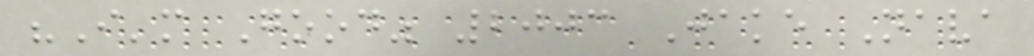"I'm Good" 2003 Jake Nava
